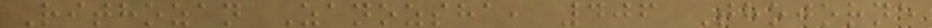Rithozan Zanozsha, 406 Thojorne
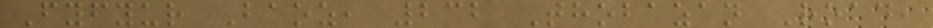Fyfyur Baoz, 232 Thobazan Road,
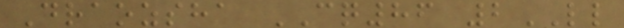Draozsha CQ86 2LL
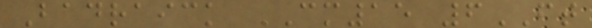Badraick CM15 6FT
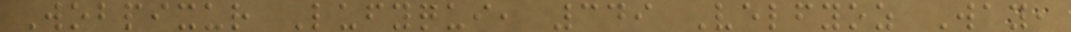Wobpixur Lufyqui, 349 Velfyoz Way,
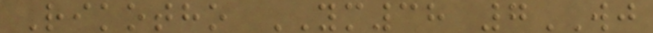Rikotho YM38 7WJ
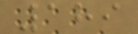189
